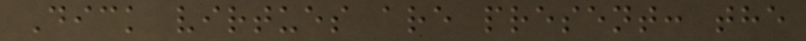Dick virtues are present: the
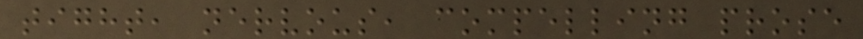tight, nervous, compelling prose
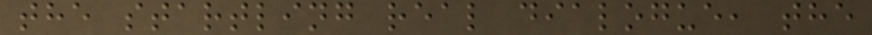the startling real dialogue, the
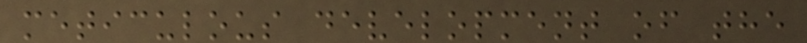meticulous development of the
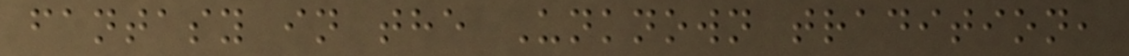fantasy in the Unknown tradition,
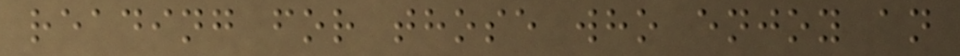reading for those who enjoy an
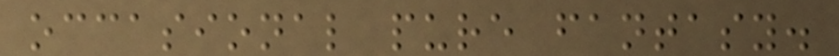occasional pure fantasy.
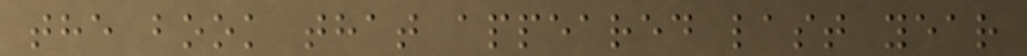the book that appeared last year
